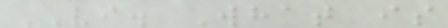VI. What is
